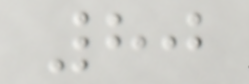80
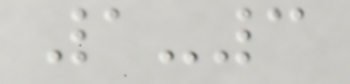1-3
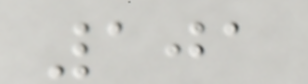101
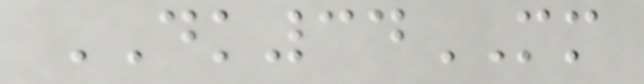DK34MM
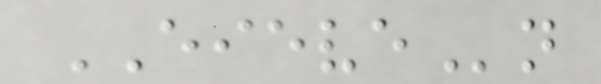EIEVEn
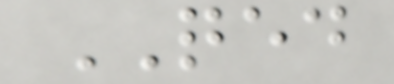QED
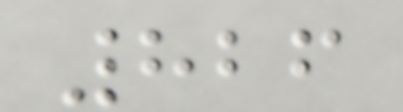826
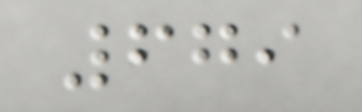679
